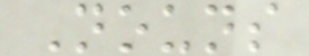Nouns
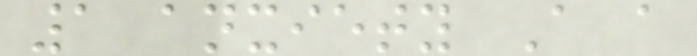1 anxiety A a
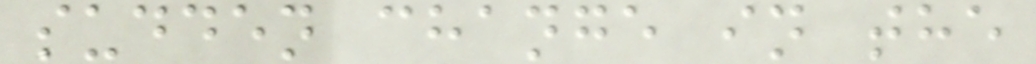sudden change in the
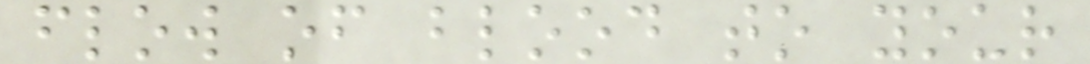flow of blood to your
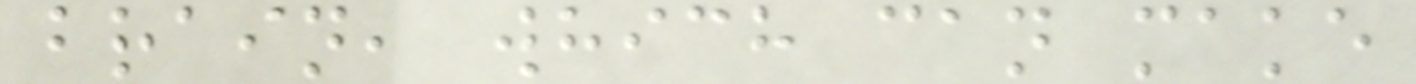brain, which can make
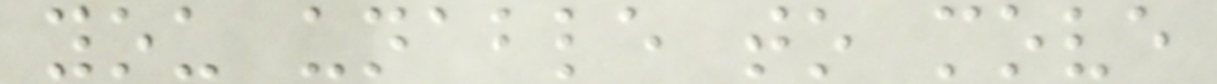you unable to move
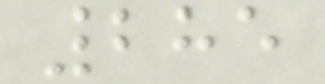285
